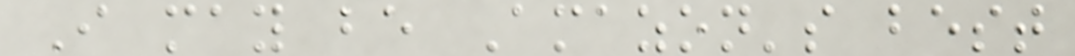I may be Amazon's best
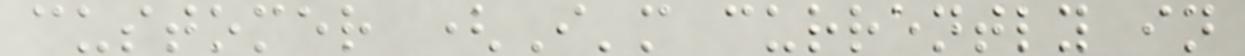customer (I'm currently in
